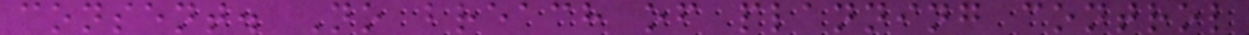consent. No breach of planning control
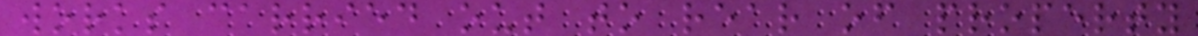works carried out to rear of property
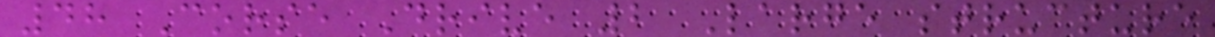48 Corse Drive 2 Large structure
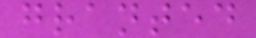granted
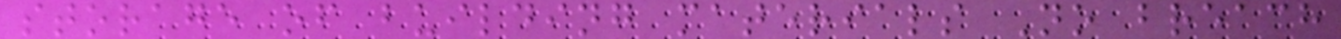storage of building materials No breach
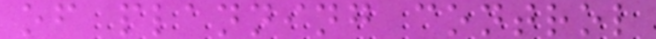of planning control
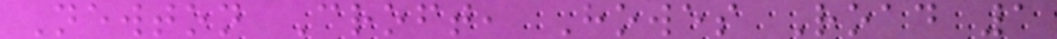Newton Croft, Howes Road 1
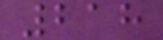218
